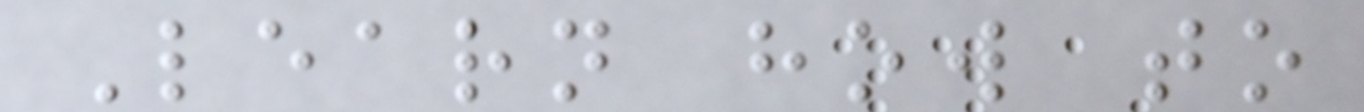Learn how to
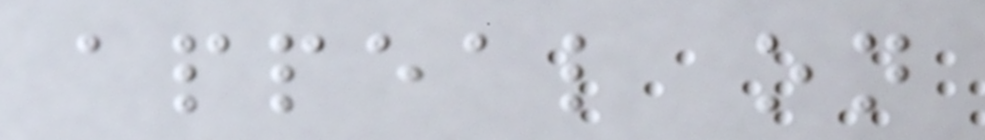appeal on
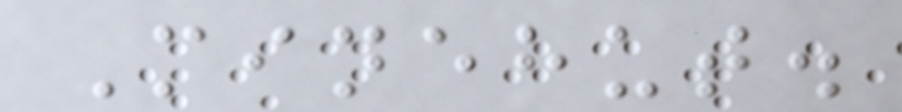Minehut.
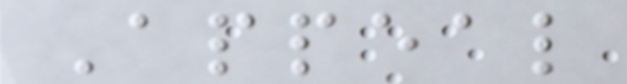Appeal
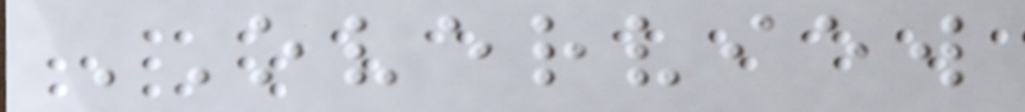OVERVIEW
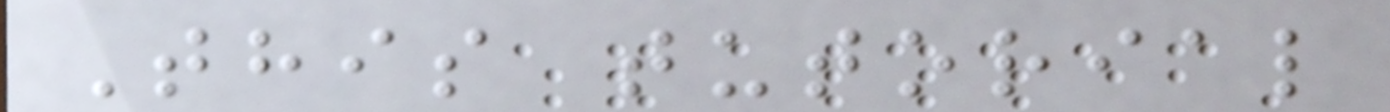This tutorial
